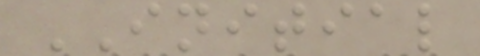INITIAL
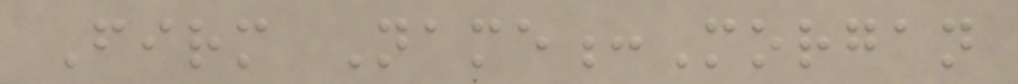Firm Name:Morgan
